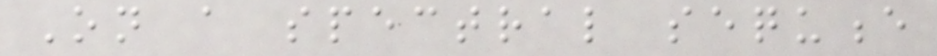On a spectral sequence
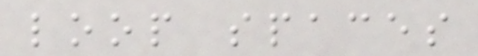loop spaces
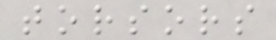torsors
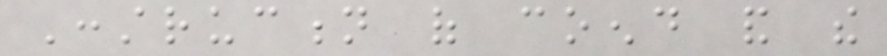Construction of coend and the
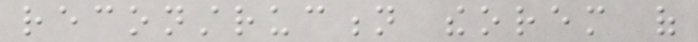reconstruction theorem of
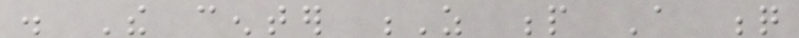. The center Z p A q
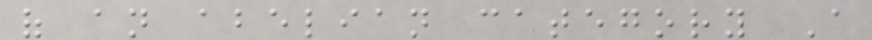of an abelian category A
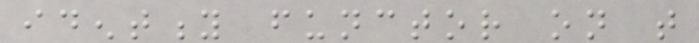identity functor on that
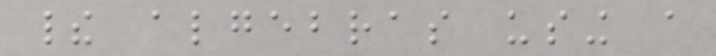their algebras using a
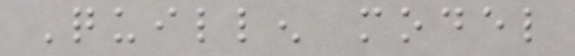Quillen model
